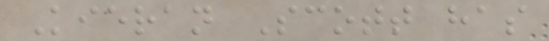Kieran Scott has
